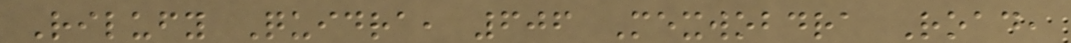Rilufy Quidra, 606 Mexwobdra Road,
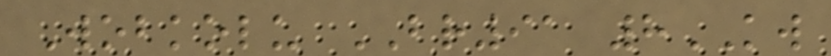Wobkolu BR91 8KW
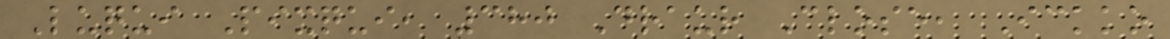Luqui Pixqui, 380 Draur Close, Ickko
